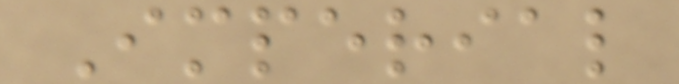Imperial
